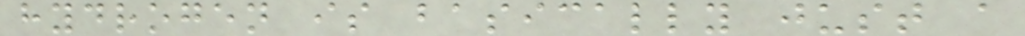hydrogen is basically just a
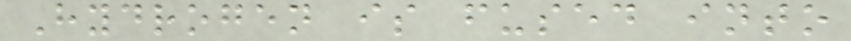Hydrogen is fused into
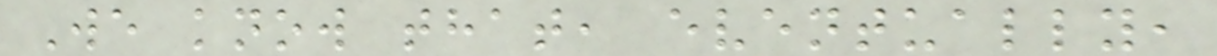We know that, eventually,
